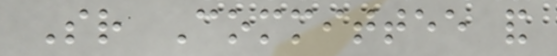Sr Committee and
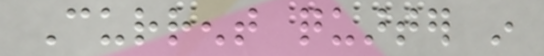Current quarter in
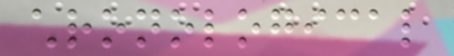chronological
